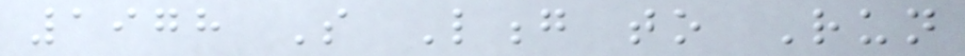1978 So Long to Run
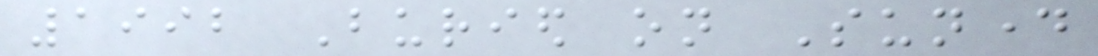1992 Buried on Sunday
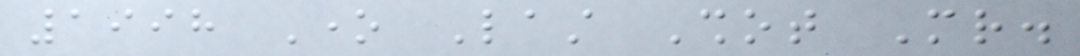1998 One Last Shot Mr.
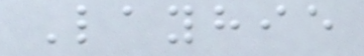Layhie
